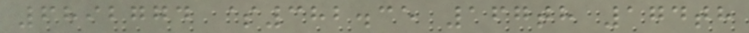6892774 $382.35 167th 174th
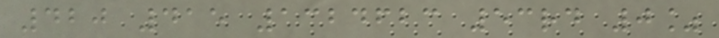420 415 1324623 53rd 0%
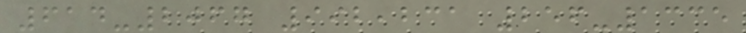614-2067 992,231 256-1335
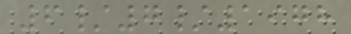6/7/1978
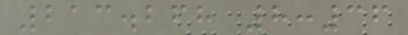213.268 8:36
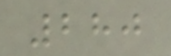280
